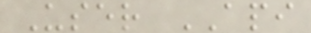User API
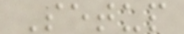Setup
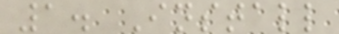1. Install
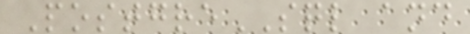PostgreSQL and
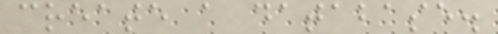create a database.
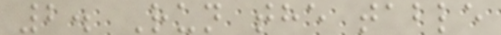2. Run the table
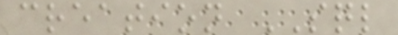creation SQL
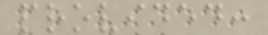provided:
